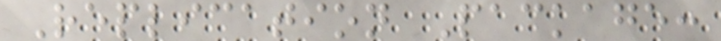Replication Package:
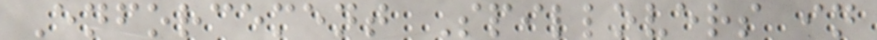Enforcement Spillovers in
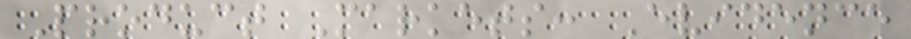Product Markets: Evidence
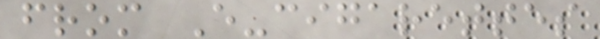from E-cigarettes
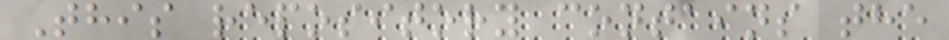This repository contains the
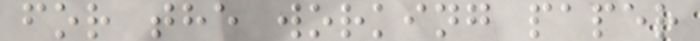for the working paper
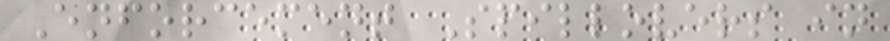Enforcement Spillovers in
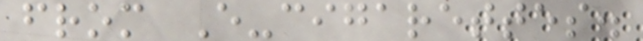from E-cigarettes.
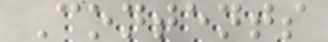Contents
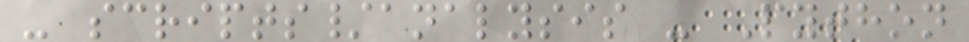- scripts/analysis - Python
